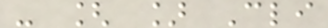- [ ] Cli
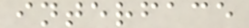interface
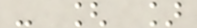- [ ]
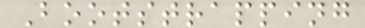Bootstrapping
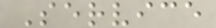Service
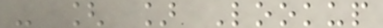- [ ] Lookup
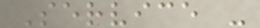Service -
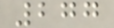277
